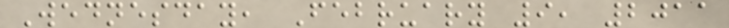Wednesday, February 9, 2011
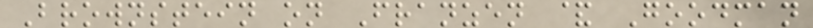Brownstein on Franzen & Goodman
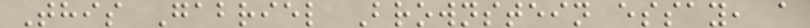This Gabriel Brownstein essay, a
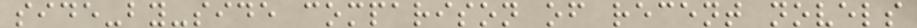side-by-side comparison of recent novels
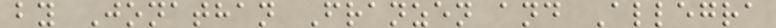by Jonathan Franzen and Allegra
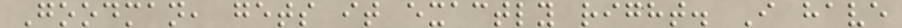Goodman, gets it exactly right. I have
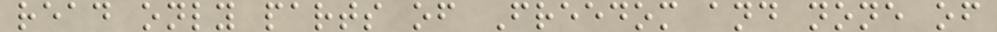read only parts of Freedom and none of
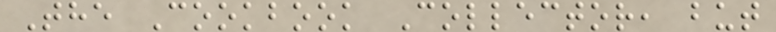The Cookbook Collector, but
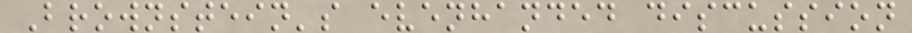Brownstein's evenhanded discussion
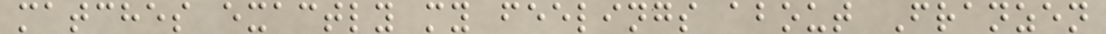matches exactly my feelings about Franzen
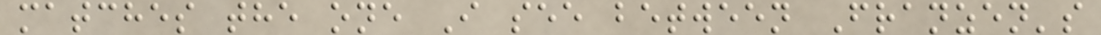matches the one I see between Franzen's
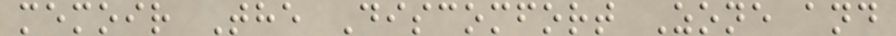memoir The Discomfort Zone and
